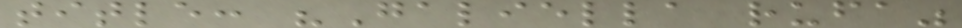title: "Galiella rufa"
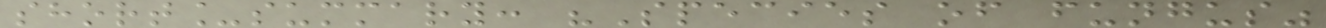short_summary: "Species of fungus"
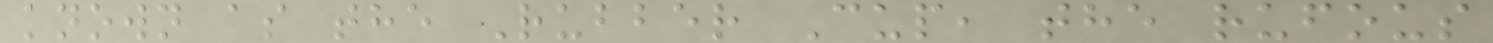known as the Rubber Cup, the rufous
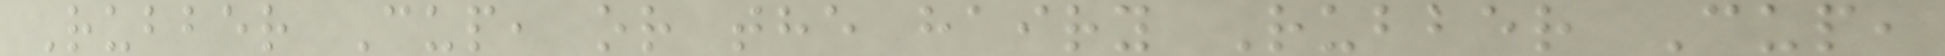Rubber Cup, or the hairy Rubber Cup,
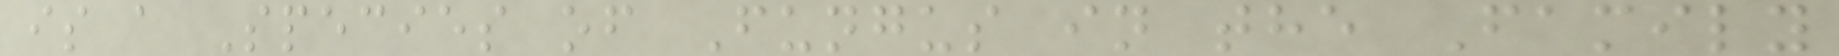is a Species of Fungus in the Family
